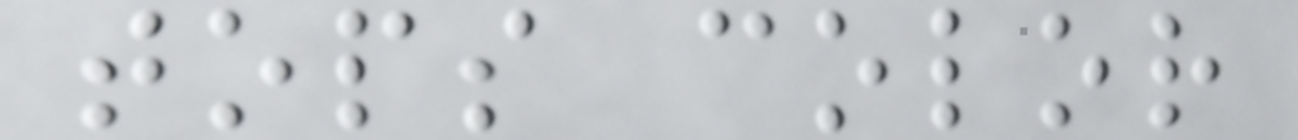tops color
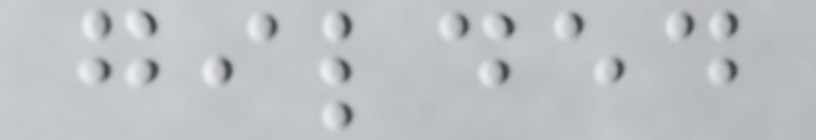gilded
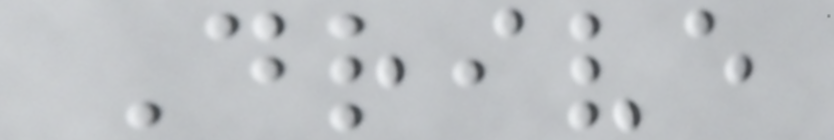Drive
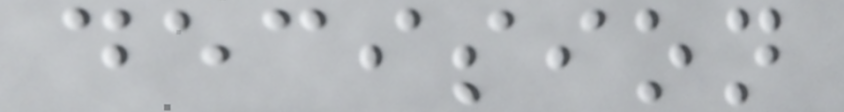decision
